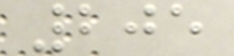205
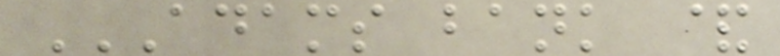ADAMS BANK &
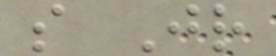s Jr
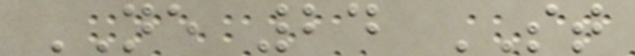NE 24 ST
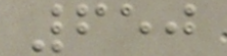650
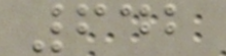642
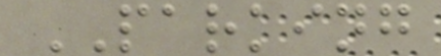PARKING
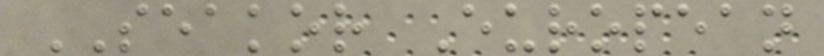SEAKOR European
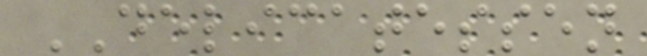DELICATESSEN
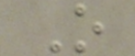O
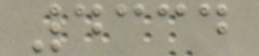4334
